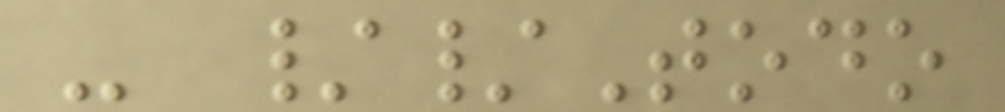- //Todo
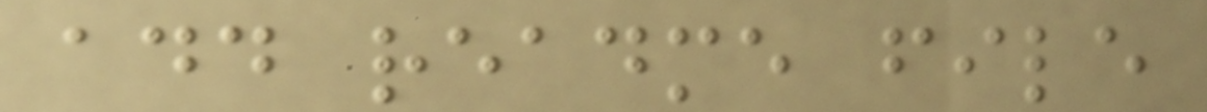add readme file
